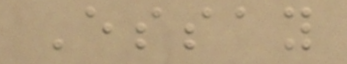Essay
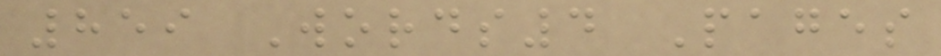859 Words4 Pages
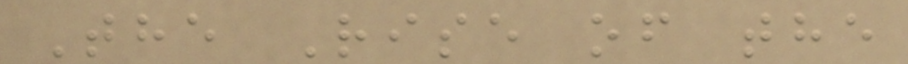The Rise of the
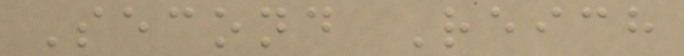Second Reich
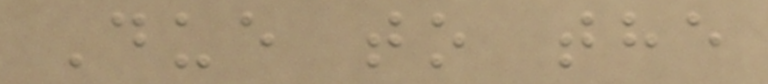Due to the
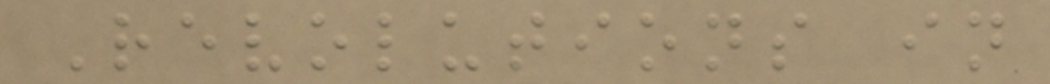Revolutions in
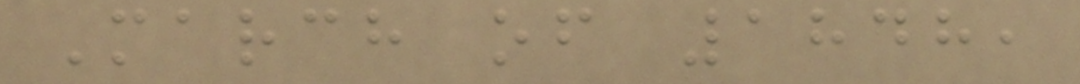March of 1848,
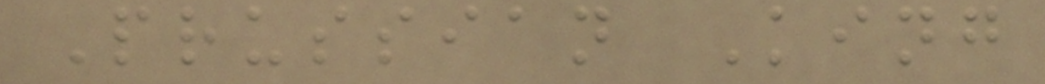Prussian King
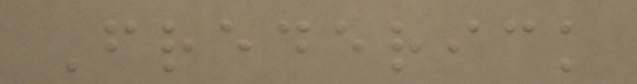Frederick
